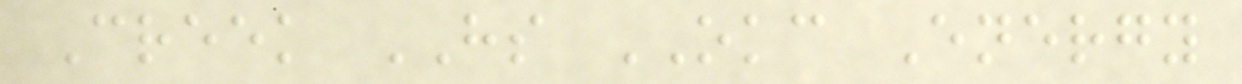Creek HS OKC Energy
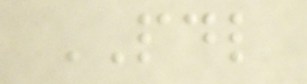PDL
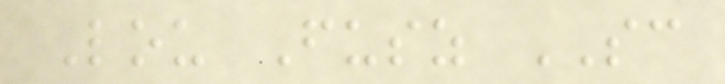Lou Fusz SC
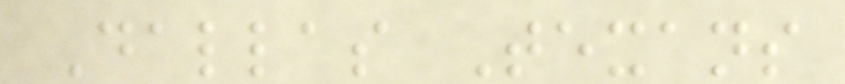Dallas Texans
